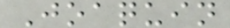Joaquin
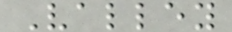Valley
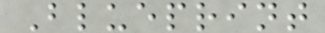Blueprint
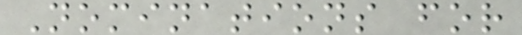Nominations for
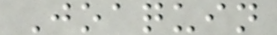Joaquin
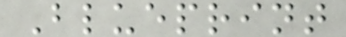Blueprint
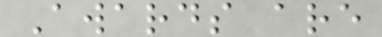Awards are
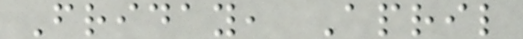Friday, April
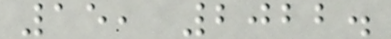15, 2022.
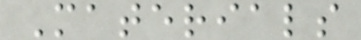Materials
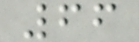66
